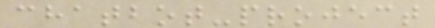chatbot-project
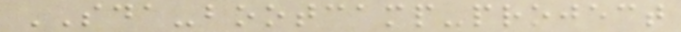SDA-bootcamp-project
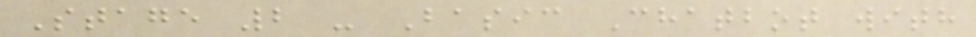Stage 2 - Basic Chatbot with
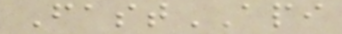FastAPI
